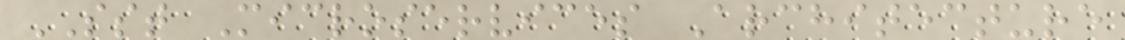SST Microservices Architecture
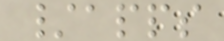/apps
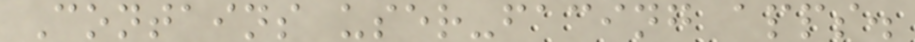Contains user-facing apps.
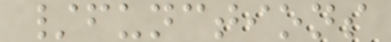/functions
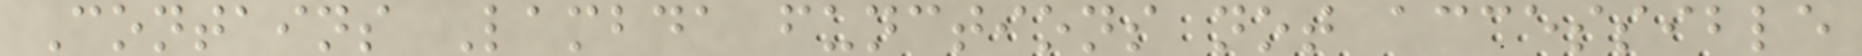Contains Lambda functions not accessible
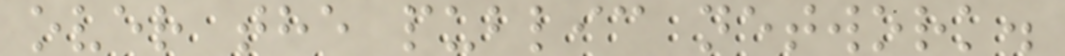over the public network.
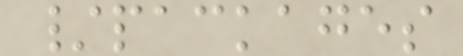/packages
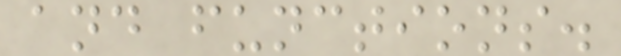and functions.
